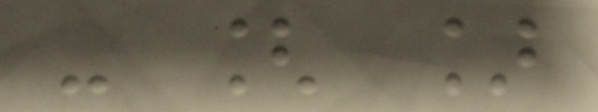- [ ]
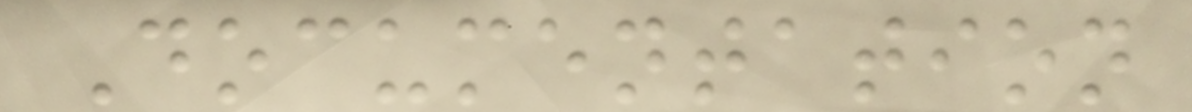Documentation
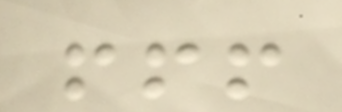!!!
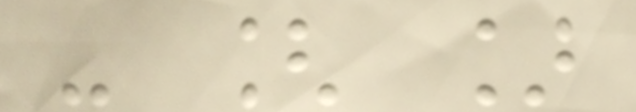- [ ]
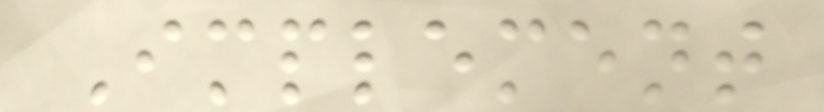Implement
